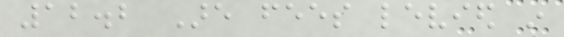12.2 Are fees levied in
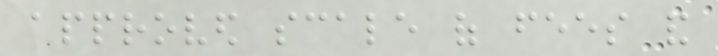approved scale of fees and
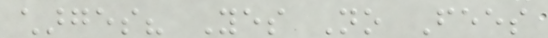charges? Yes No Fees
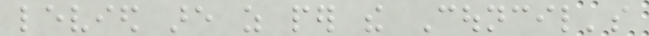levied are as per the Council's
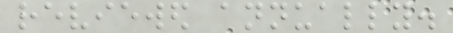reviewed annually.
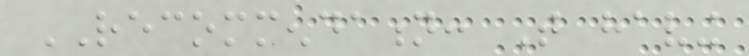RECOMMENDATION: That having
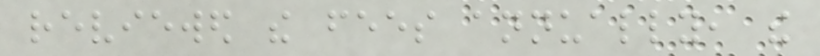reviewed the fees annually, the
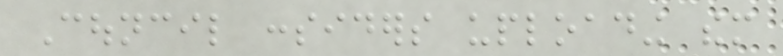Council considers uploading them
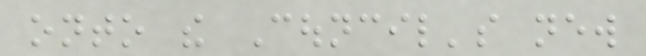onto the Council's new
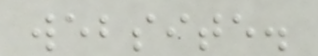website.
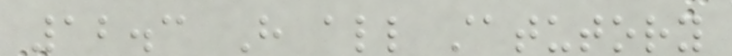12.3 Have all statutory
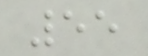55
